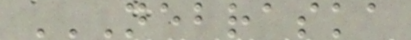NEBRASKA
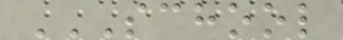SCHOOL
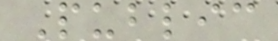Public
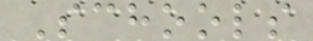Schools
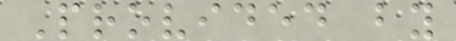Provided by
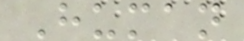Human
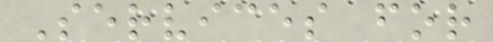Services for
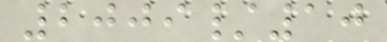2009/10
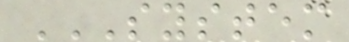SYSTEM
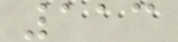113
